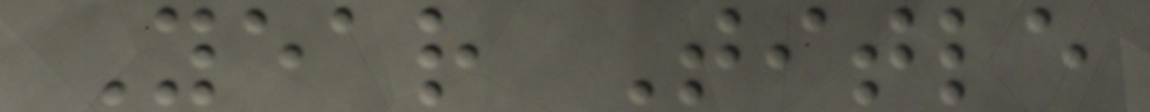Year Title
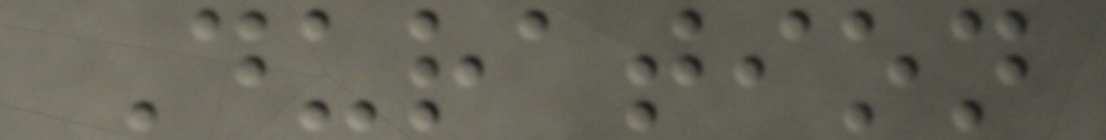Duration
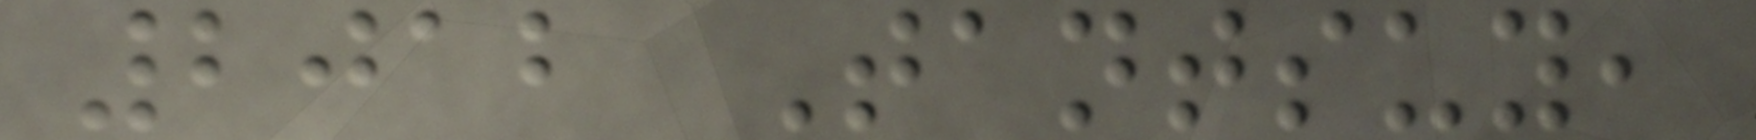2012 Tantsuy,
